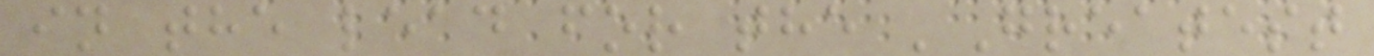in the lead for the 'Greatest
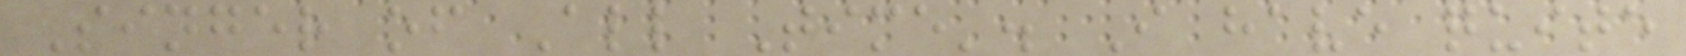Singer of All Time'. I have quite
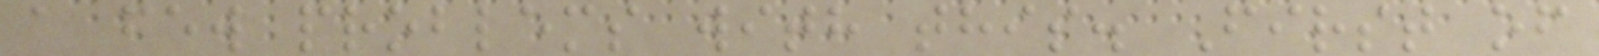a few problems with this. First of
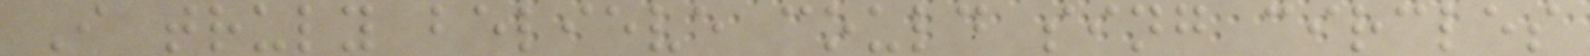I truly believe could sing circles
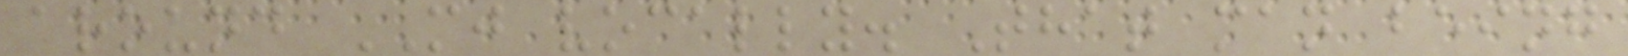around MJ vocally. That man being
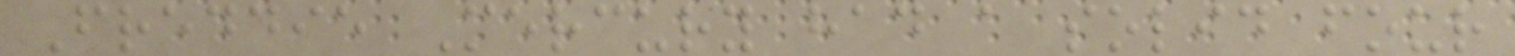Freddie Mercury had a solid four
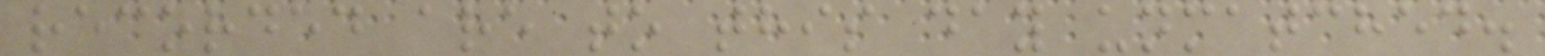recorded are to this day unmatched.
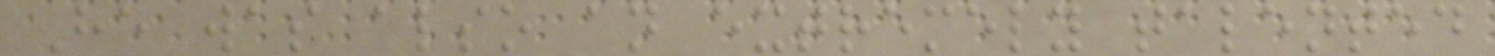He was also an extremely talented
